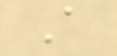A
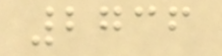2736
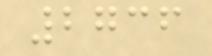2736
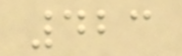423
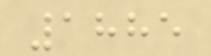1885
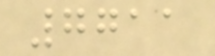7711
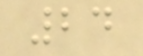24
